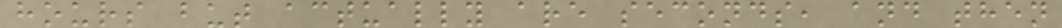hours but actually are seconds, and then
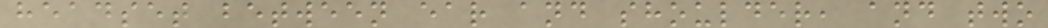headset between ear and shoulder, and two
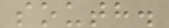south.
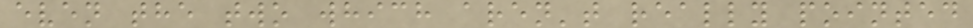even the two which aren't really pointed
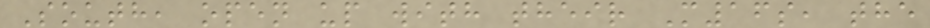South, open up with their M16s, the
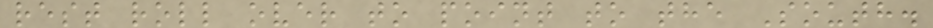rest roll over to point to the South.
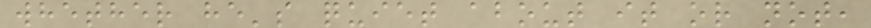whether he's quiet about it or not,
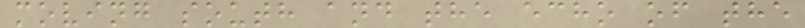moving south and the echo of the
